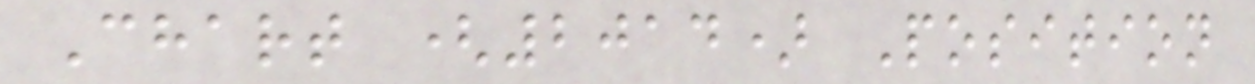Chart (2014) Position
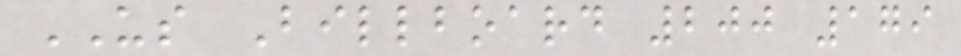US Billboard 200 179
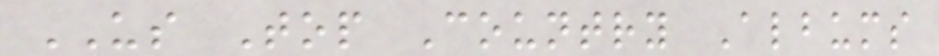US Top Country Albums
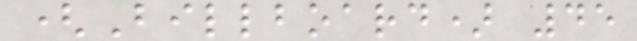(Billboard) 45
